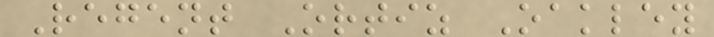Regent Ortiz Oakley
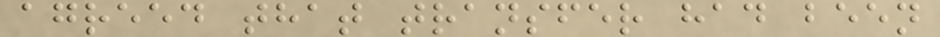agreed that transfer had been
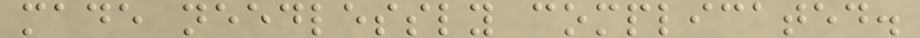made needlessly complicated.
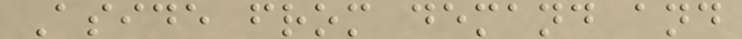Aside from demand and
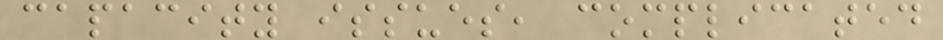capacity issues, complicated
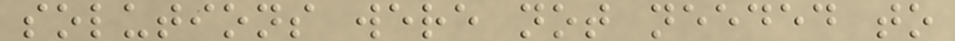solutions were not needed to
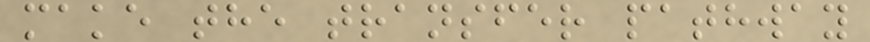make the transfer pathway
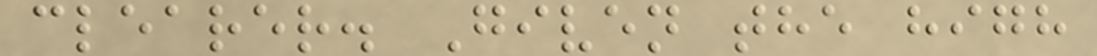clearer. Given the high
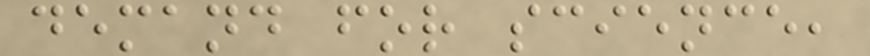demand for science,
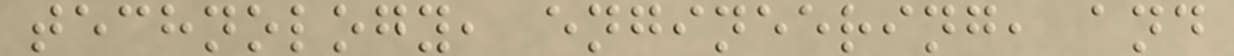technology, engineering, and
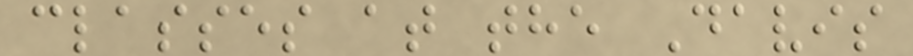classes at the Davis
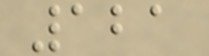121
